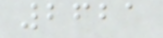2621
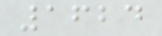1624
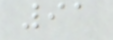91
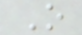O
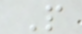P
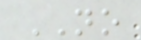NO
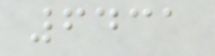6431
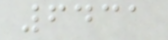6431
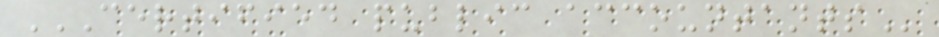CERTIFIED PUBLIC ACCOUNTANTS
